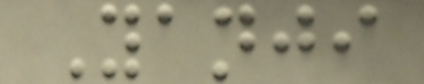Yanji
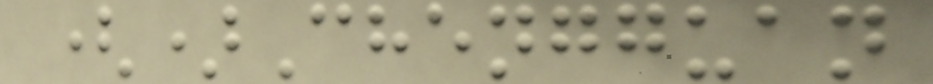()Chengguan
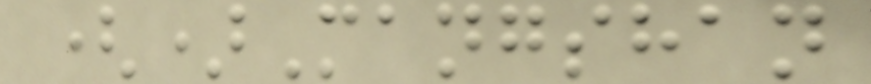()Mangshan
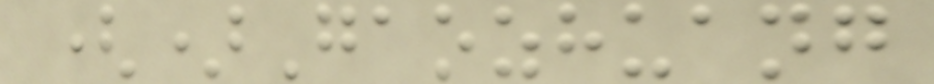()Gaozhuang
